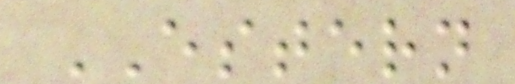ESTERN
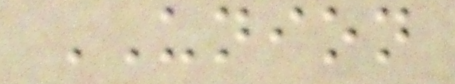UNION
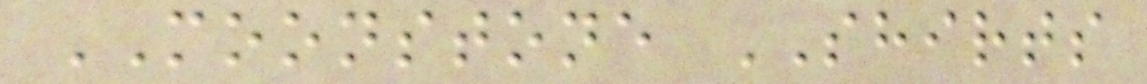MOONSTONE SHIRTS
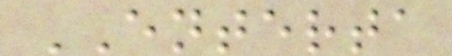ENTERTA
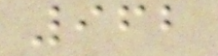962
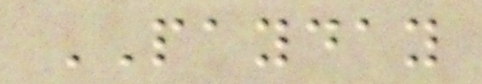PAYDAY
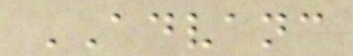ADVANC
